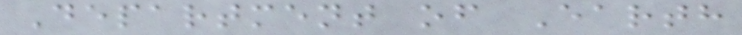Department of Earth
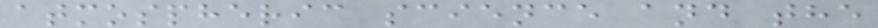atmospheric science and the
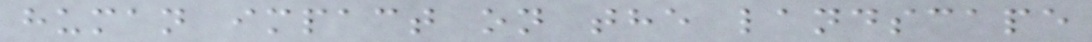human impact on the landscape
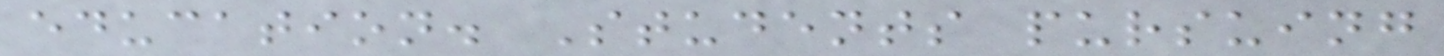education. Students pursuing
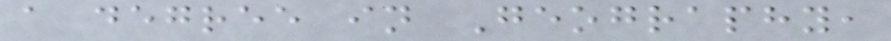a degree in Geography,
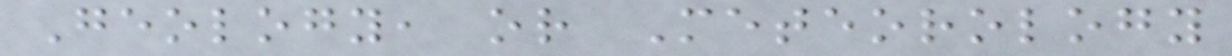Geology, or Meteorology
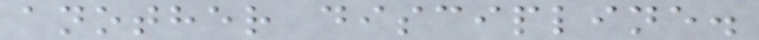another discipline.
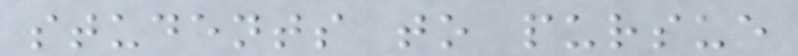students to pursue
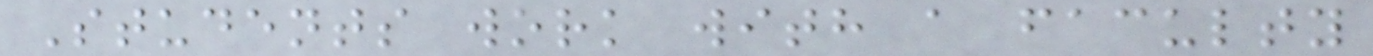Students work with a faculty
